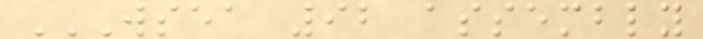WSEA 92 ASSEMBLY
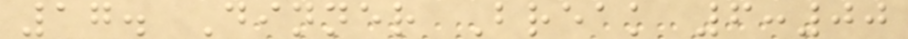17. Dinner Break 6:00
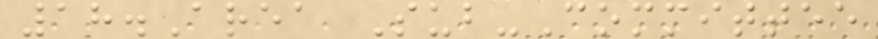18.Area Sub-Committee
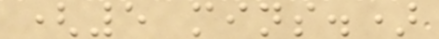(5 mins.)
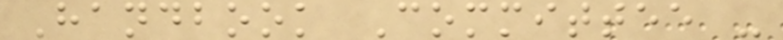Handbook Committee -
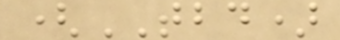(TBD)
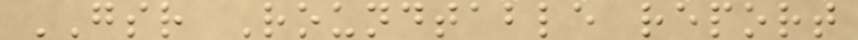GSR Roundtable report
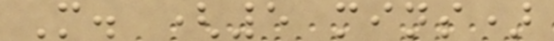M. (5 mins)
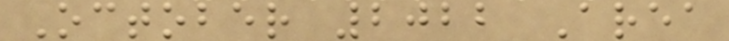October 2022 Area
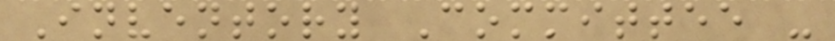Inventory Committee -
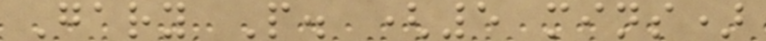Gary P. (5 mins)
